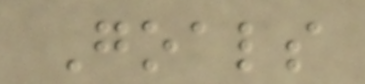Goals
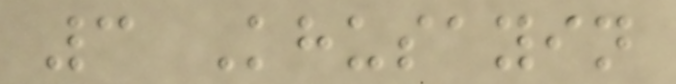3 Khusayin
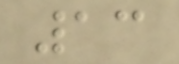13
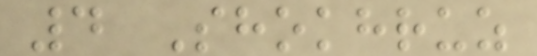4 Shokhruz
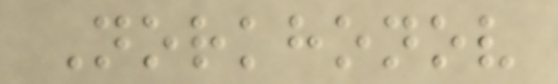Norkhonov
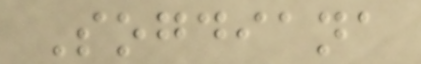Sogdiana
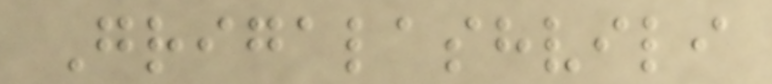Grigalashvili
